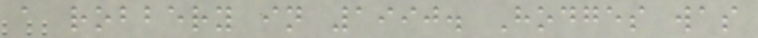a robbery in 1990. Hodges was
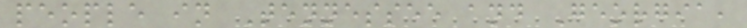people in Tennessee and Georgia,
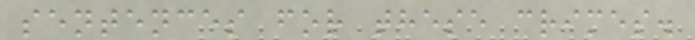sentences for these crimes.
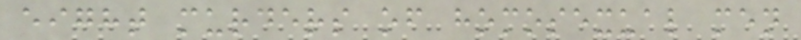eight murders of homosexual men
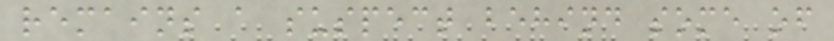remains a suspect behind some of
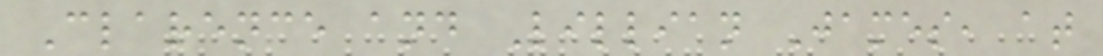Clarence and Lillian James, at
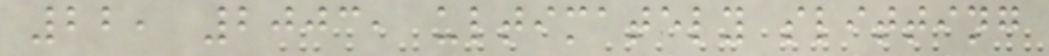22, 2003, ultimately slitting
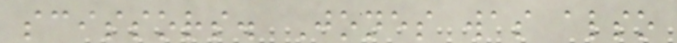scissors. Jones was also
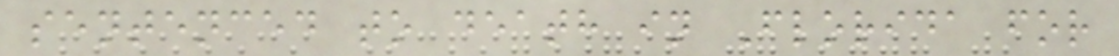sentenced to death in Florida for
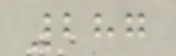287
